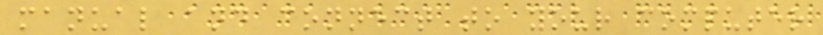manual and connect to your computer
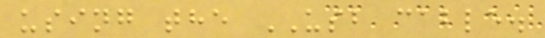using the USB cable.
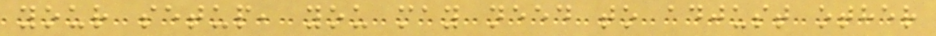your setup, you may need to adjust other
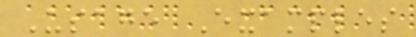Usage Examples
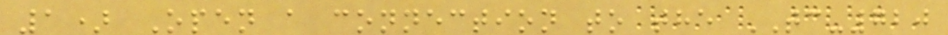1) Open a connection to the TC-720
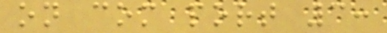on com port 3:
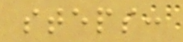steps:
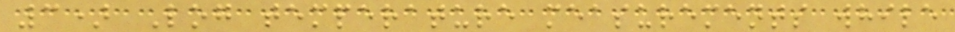3) Log temperature measurements while
